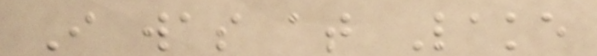I was at Lake
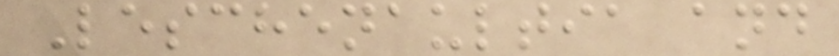Leschenaultia and
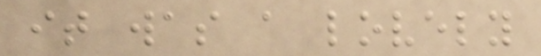it was a lovely
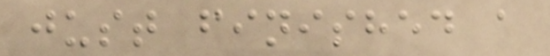just finished a
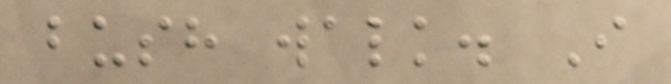bush walk. I
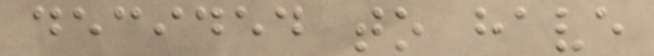decided to have
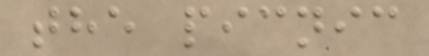the picnic
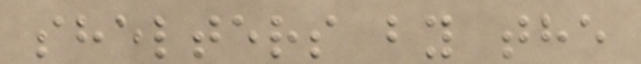shelters by the
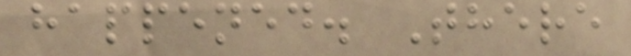happened. There
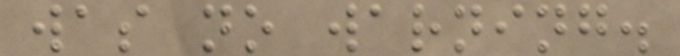was no warning.
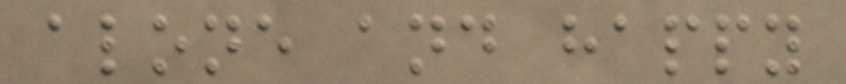alone and happy
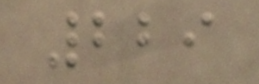229
